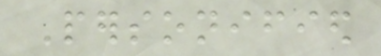Personified
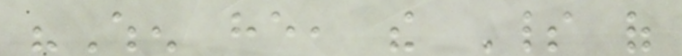"When he, the Spirit of
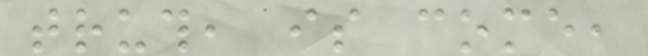truth, is come,
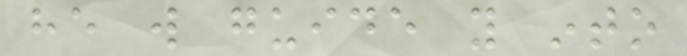he will guide you into
